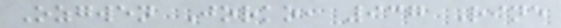Ozgwen Jorko, 937 Rine
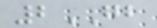2GB
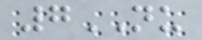7NU
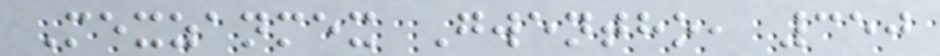Mexzanmex Gwentho, 350
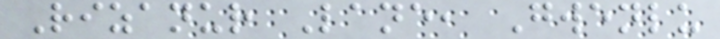Rizanur Lane, Gwenlu
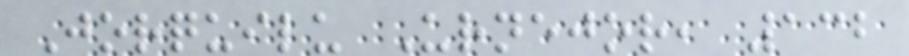Jorquilu Urnejor, 132
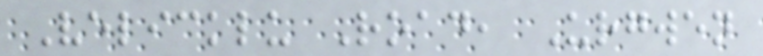Velicklu Road, Urgwen
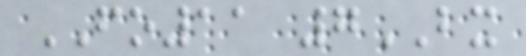FO11 7BX
